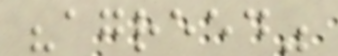"agreed"
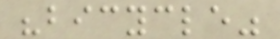"bicycle"
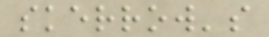skerrow's
